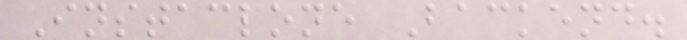Instaclone Backend.
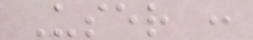User :
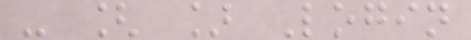- [ ] Login
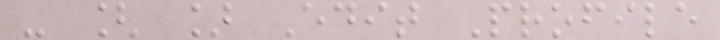- [ ] Edit Profile
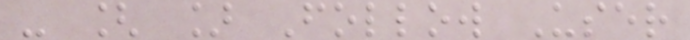- [ ] Follow User
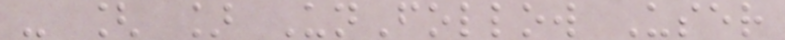- [ ] UnFollow User
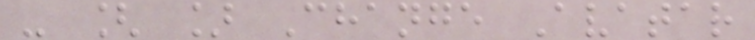- [ ] Change Avatar
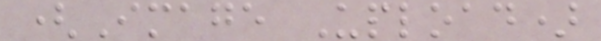(Image Upload)
